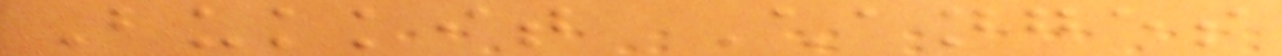Bukkit Changes
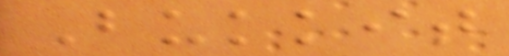Bukkit
